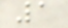1
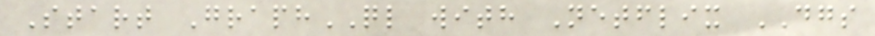Start GraphQL with Netflix DGS
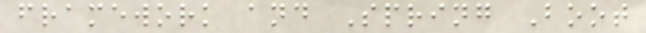framework and Spring Boot
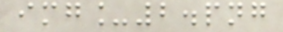img_2.png
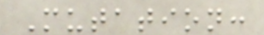Mutation:
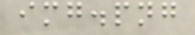img.png
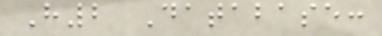H2 Database:
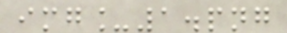img_1.png
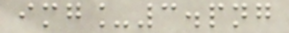img_3.png
